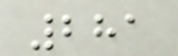281
